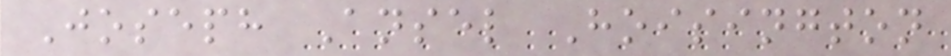Joseph Ansel Hoisington
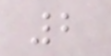2
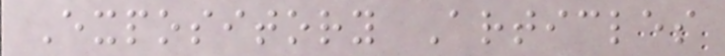Expository Articles
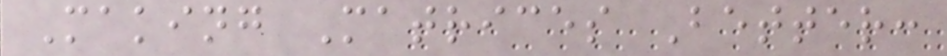Making Matrices Better:
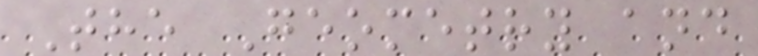The Geometry and
